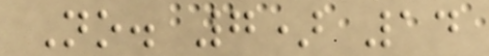No. 7) 14
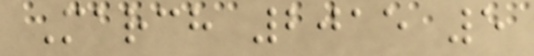March 2015 5
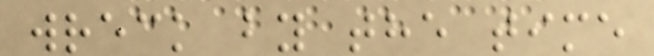wreck by the time
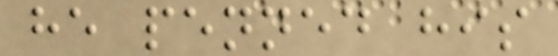he penned his
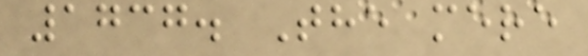1737. The mere
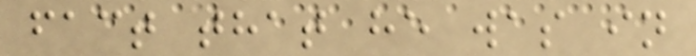fact that he was in
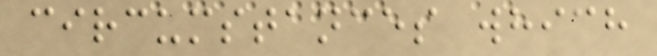circumstances which
